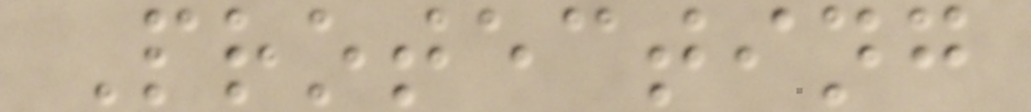Protecting
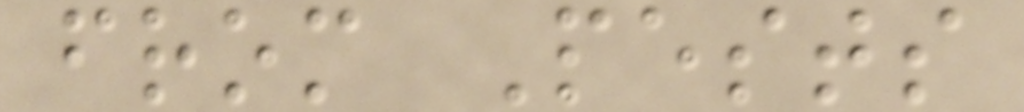from Pests
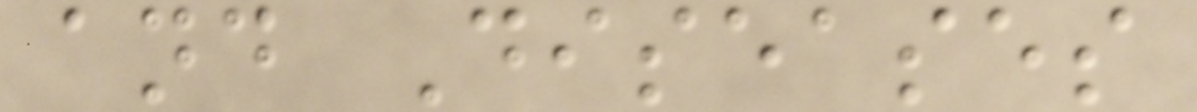and Diseases
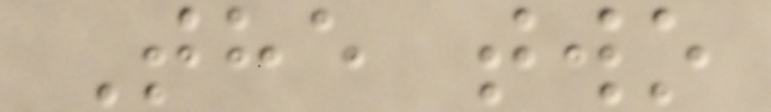The two
